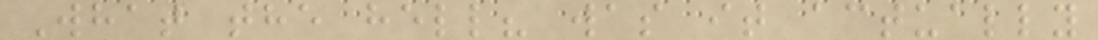What the hell? was it actually
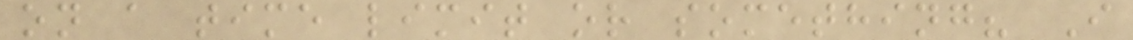on a time limit or something? I
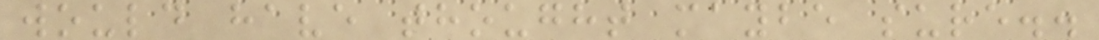would have thought maybe sure..
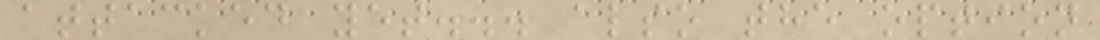attacked yet... also the option
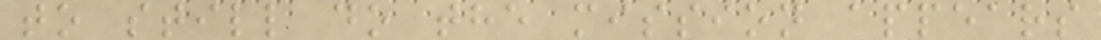to still do the mission appears
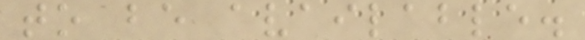to be available.
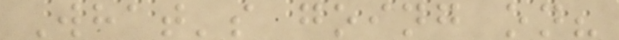What's going on?
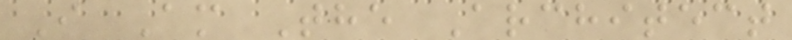I Am The Architect
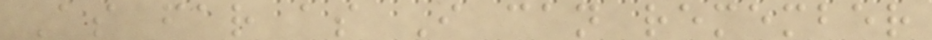As far as I can remember
